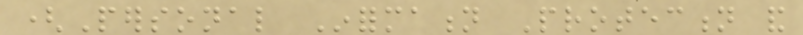(Personal Information Protection and
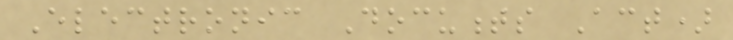Electronic Documents Act)
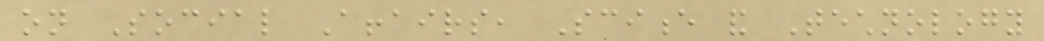on Social Affairs, Science and Technology
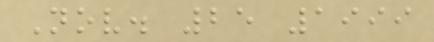Nov. 25 1999
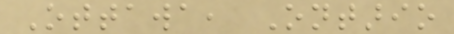Ottawa, Ontario
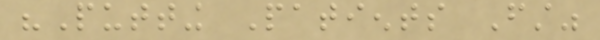"Putting Patients First"
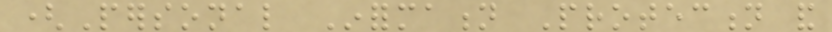(Personal Information Protection and
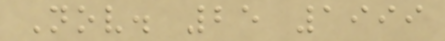Nov. 25 1999
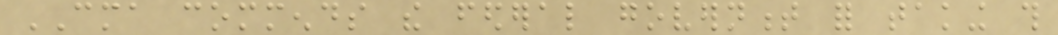CMA commends the federal government for taking this
